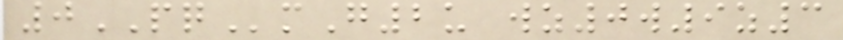0PQmG2u wz0w9z3
